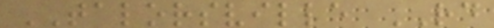TALORSVILLE RD
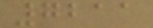7211
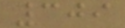309
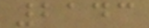2143
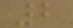2
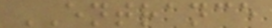ENTRANCE
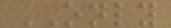ONLY
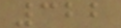322
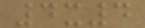4x4
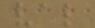val
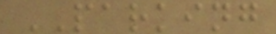PARKING
